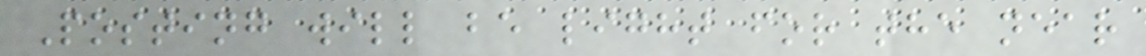Posting will be light for the near
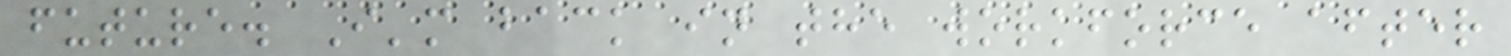future. I'm back in the workforce after
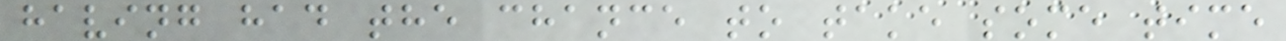having had the chance to take some time
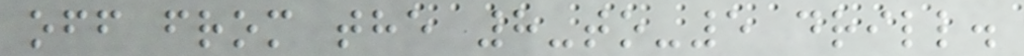off from the 8-to-5 drill.
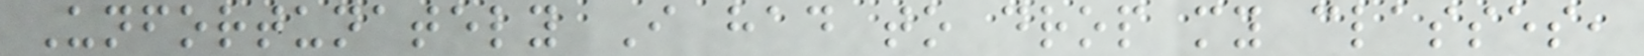Unfortunately I had to drop my classes,
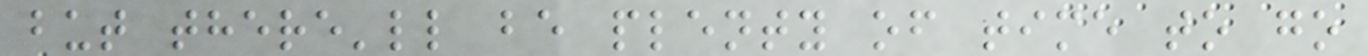but there'll be plenty of time to go
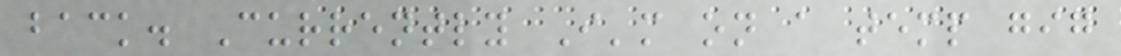back. Currently I'm on a temp gig
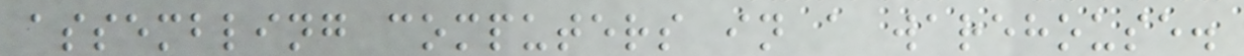assembling computers in a warehouse.
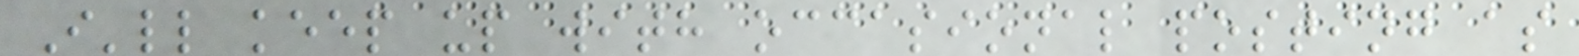I'll keep up with occasional posting as
